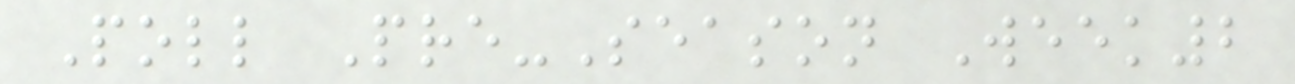Poll Pre-Season Week2
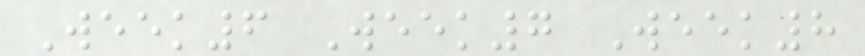Week6 Week7 Week8
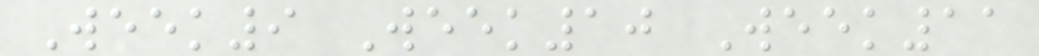Week9 Week10 Week11
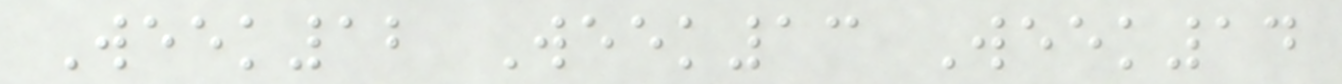Week12 Week13 Week14
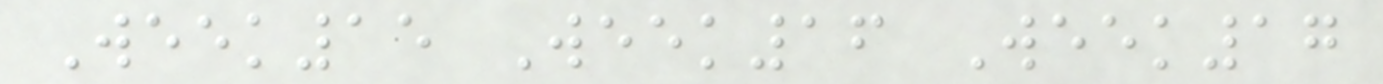Week15 Week16 Week17
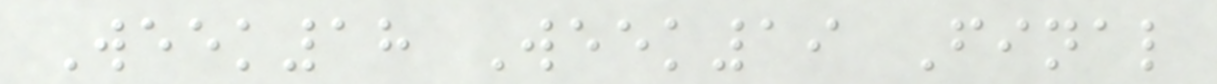Week18 Week19 Final
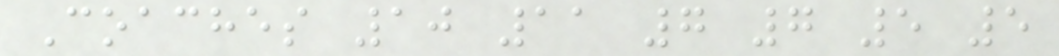Coaches 10 11 7 7 5 5
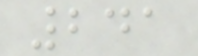241
